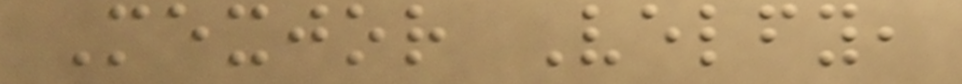Mexjor Velfy,
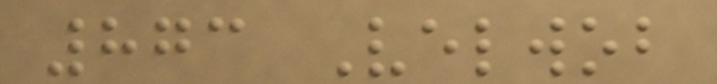873 Velwob
